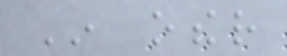In other
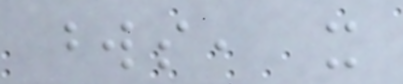words, it
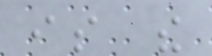is the
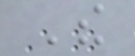The
